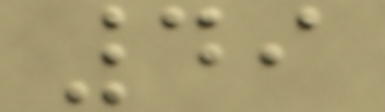49
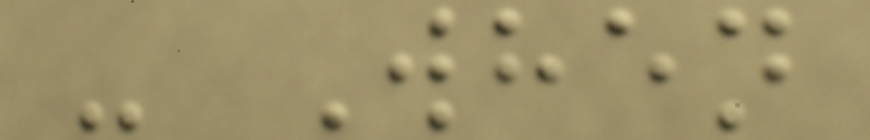- When
